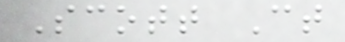Scott Ct
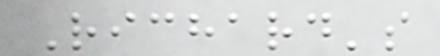Richard's
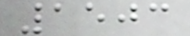1503
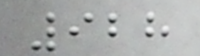928
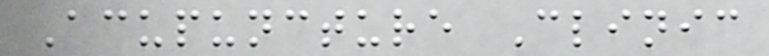Acupuncture Clinic
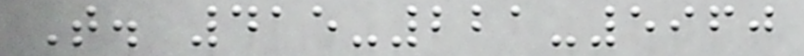T. 415-221-5960
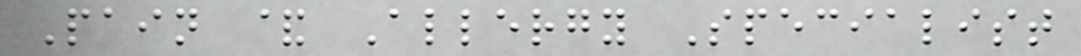Pain & Allergy Specialist
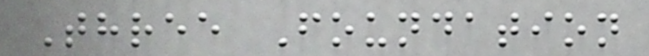Three Foundation
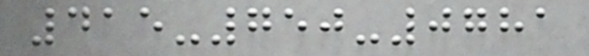415-750-0781
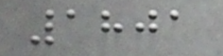1801
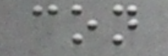con
